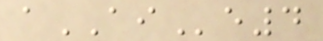aAIe4
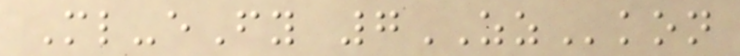Ml-eFy 7ZZkon
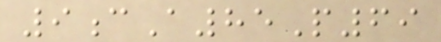9cA85P69
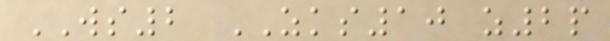WS2 ZKS10 z2p
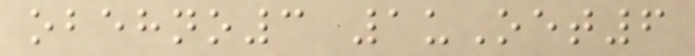obehno3 1uOet6
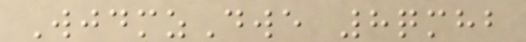WjdmzDwe 8qmhb
